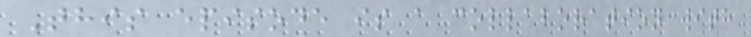This episode is a collaboration with
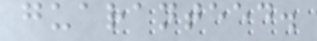guaranteed.
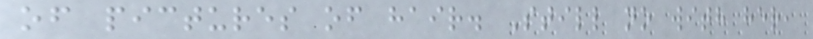of pictures of hair. Still no with her,
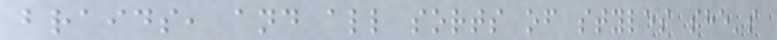braids, and all sorts of styles she's
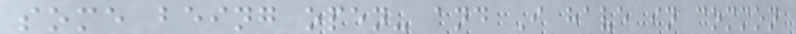some being open- and I have in common
